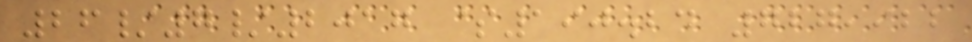26/7/2017 $190.24 727,922
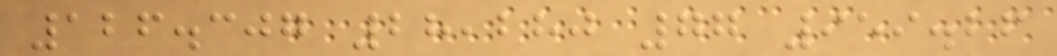126.307 28,280 77 959.26
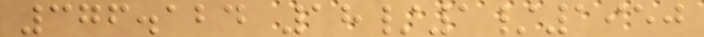376.124 18/1/1950
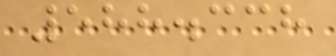588.338
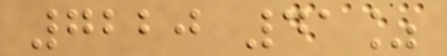7220 41%
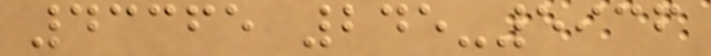43365 245-5936
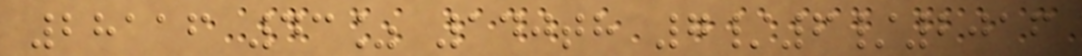28116 43% 140th 7/6/2016
